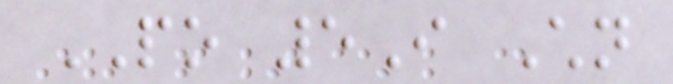PO 5I Children
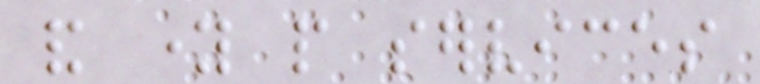and young people services
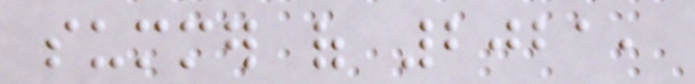summer of 2021,
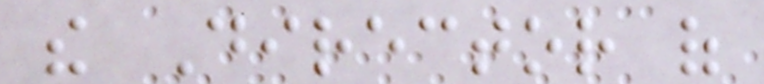the Director of
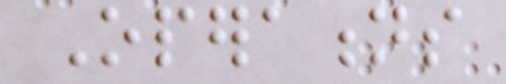Operations
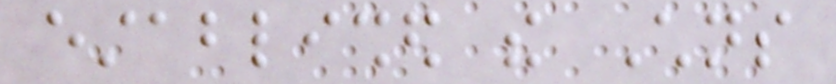established the Childrens
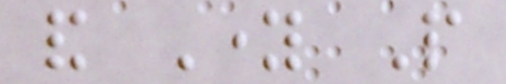and Young People
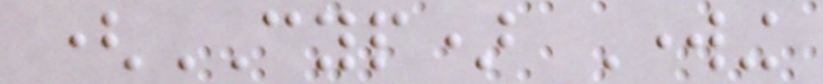(CYP) Working
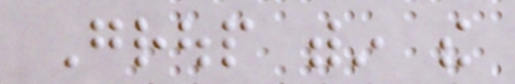Group within the
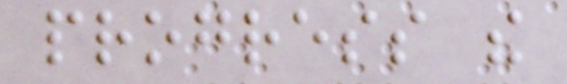progress the
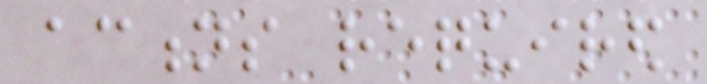actions required
